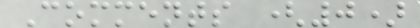Comments (0)
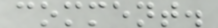comment.
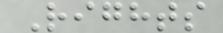Rights
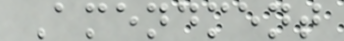Amendment
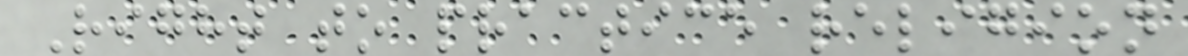Right to practice religion
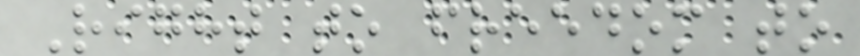Right to freedom to
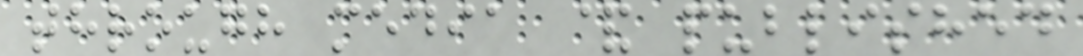through media & published
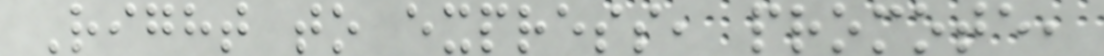Right to express, promote,
